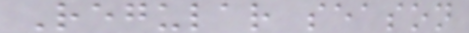Regular season
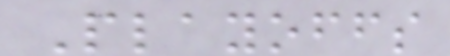Playoffs
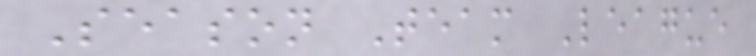Season Team League
